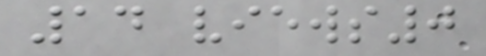14 views0
